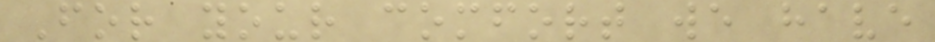For your comfort we have
